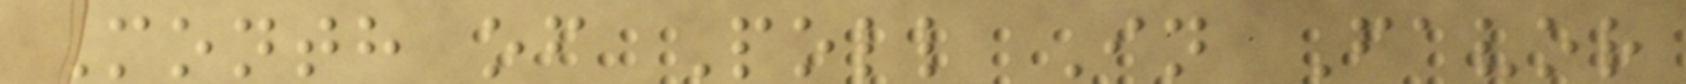Month of Poll In Favor
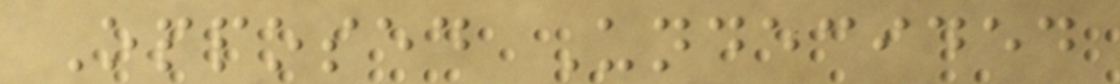Opposed Undecided
